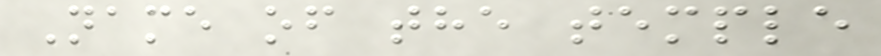Name of the temple
